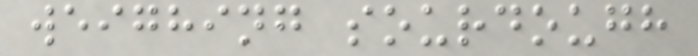weighing sourdough
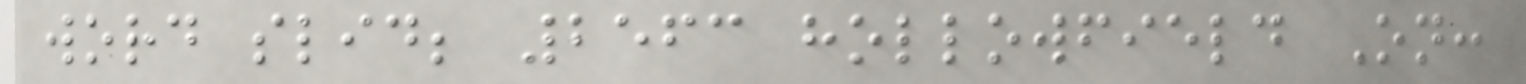word slid; 2563 hollowfield On:
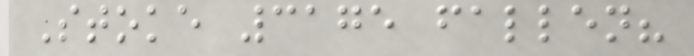Stoke 3175 fallen?
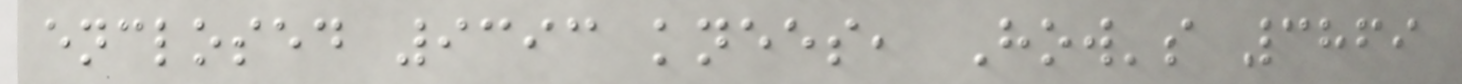enclosed 9393 knees, How's 3869
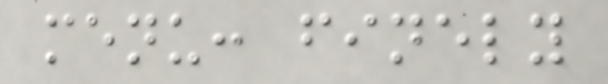menu: finely
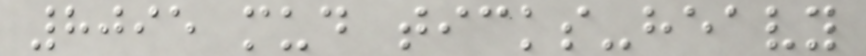8095 mud ticks-heavy
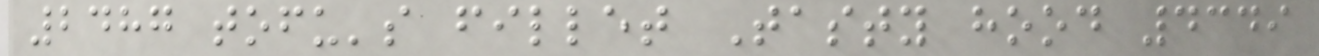2487 tofu's fillet Tasty hood 4349
